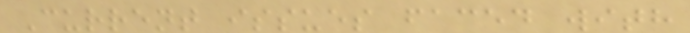Current issues faced with
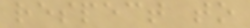respect to
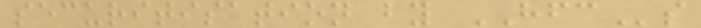securitisation by HFCs
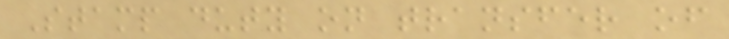Stamp duty on transfer of
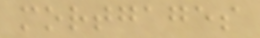mortgages
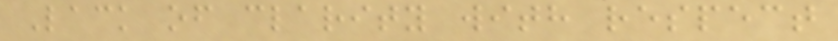Lack of clarity with respect
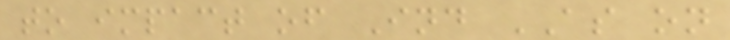to impact of Ind AS on
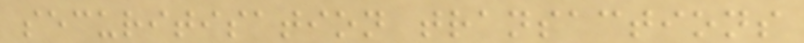securitisation transactions
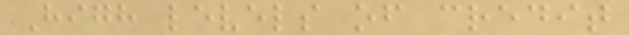High levels of credit
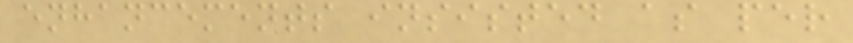enhancements insisted as per
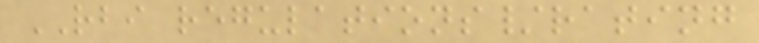RBI regulations/rating
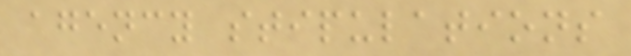agency stipulations
